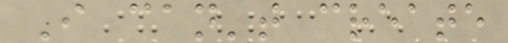I can't create
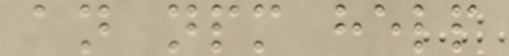an npm help
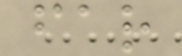far
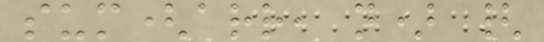sum(arr, n) {
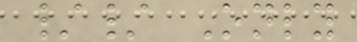// Only
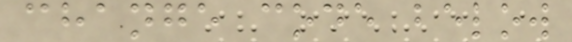change code below
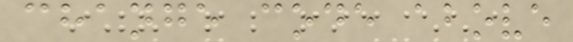change code above
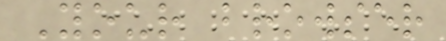Your browser
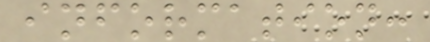information:
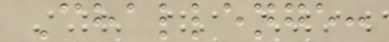Challenge:
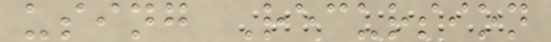using Recursion
